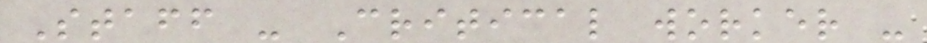Staff - Critical worker -
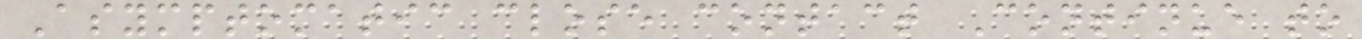Asymptomatic close contact Continue to
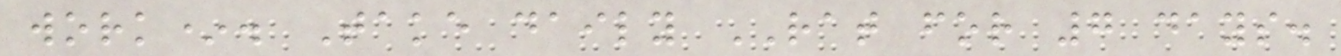work*. Take daily RAT for 7 days.
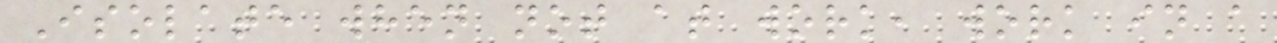Isolate when not at work, work in a
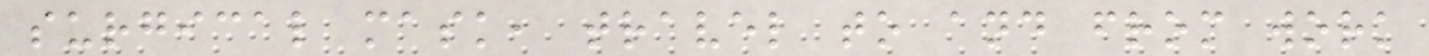surgical mask, travel to and from work
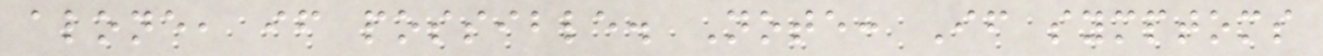alone, if possible. Note: If symptoms
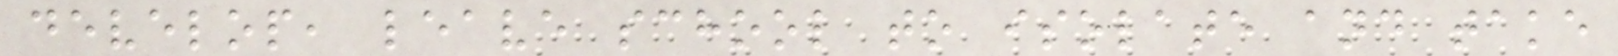develop, leave school to isolate and take
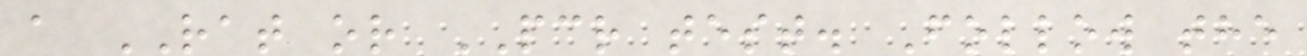a RAT or PCR test. Follow the
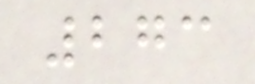273
